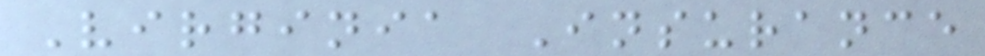Virginia Insurance
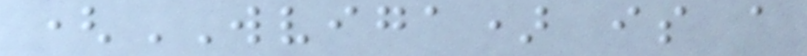(WVIGA) is a
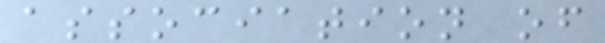association of
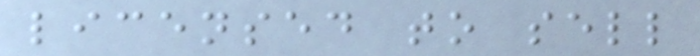licensed to sell
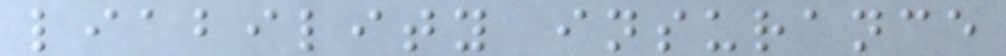liability insurance
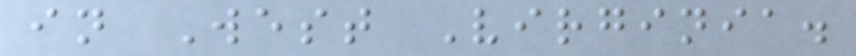in West Virginia.
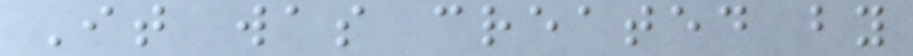It was created by
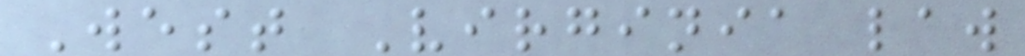West Virginia law
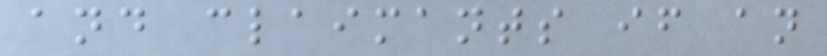and claimants if an
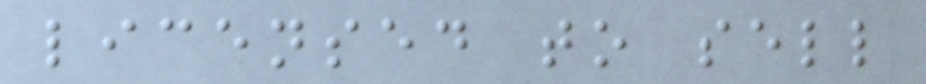licensed to sell
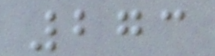273
